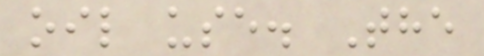oil use. The
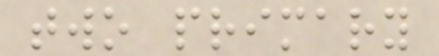two primary
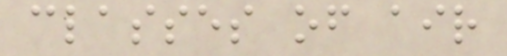classes of air
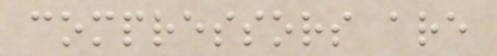compressors are
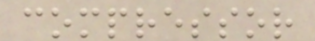compressor
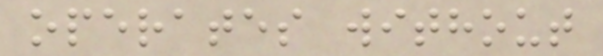operates without
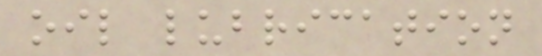oil lubrication
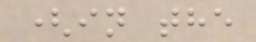(in the
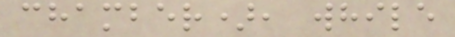chamber), while
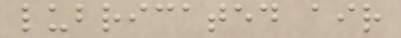lubricated air
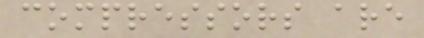compressors are
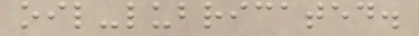oil-lubricated.
